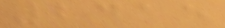2415
